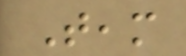Team
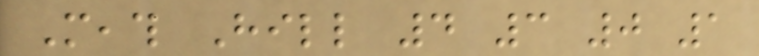Meath Hill 4 3 0 1
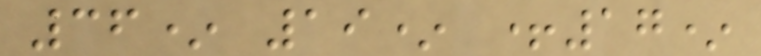36* 19* +17*
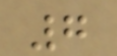7
